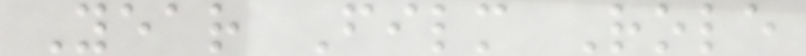Year Film Role
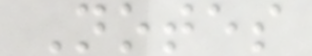Notes
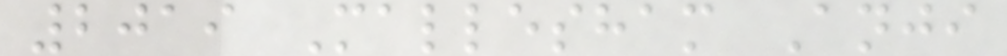2019 Mallesham Anji
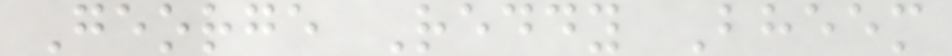George Reddy Bheem
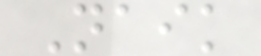Naik
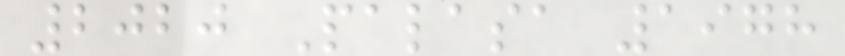2020 Palasa 1978
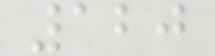120
